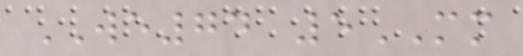WE74 5MM
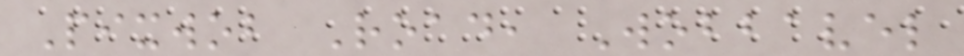Pixwob Road, Wobbavel
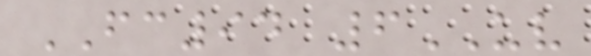FC94 6UV
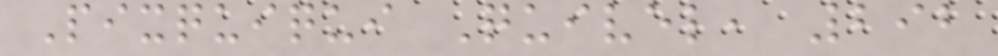Pixquiqui Quivel, 292
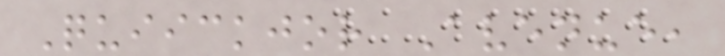Quiickjor Avenue,
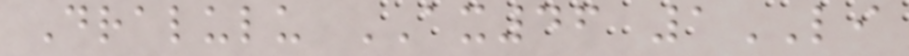Dralulu AX46 1LI
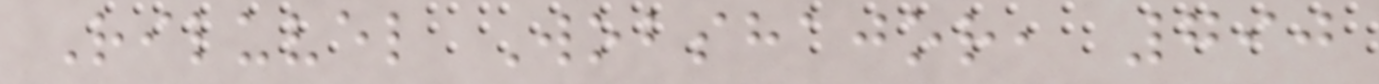Riluvel Wobshajor, 790
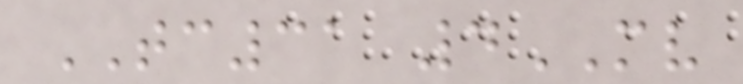TC31 4MV
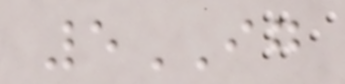5IG
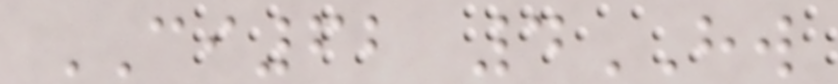CI62 4HW
